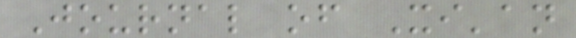Journal of Xi'an
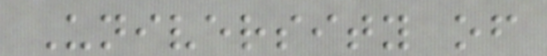University of
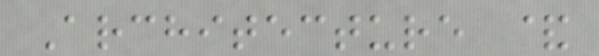Architecture &
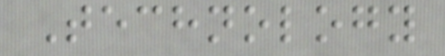Technology
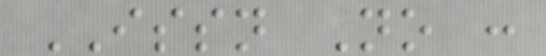ISSN No :
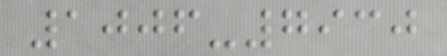1006-7930
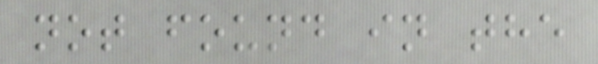not found in the
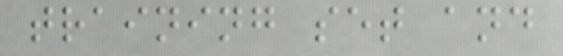training set and
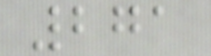271
